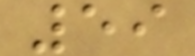59
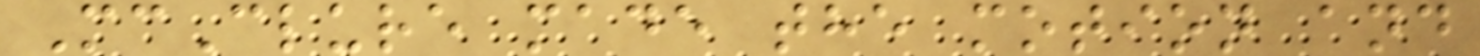McClure made the motion and
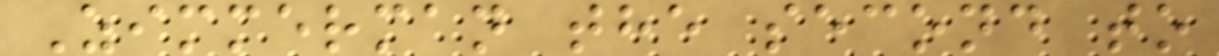Zimmerman the second to
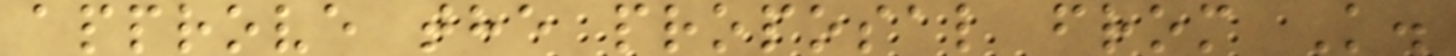approve the proposal from K.
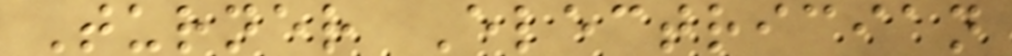Turner Electrician
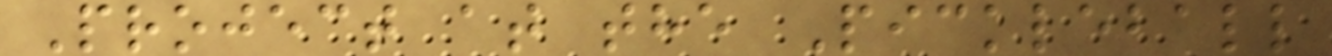Project at the Pickleball
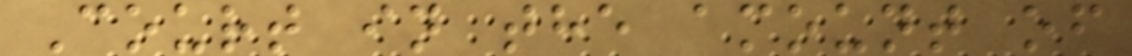Court in the amount of
